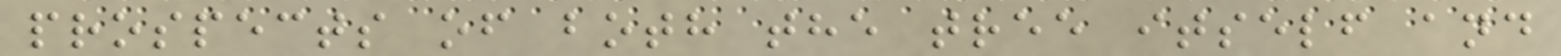prospects of both the tree itself and
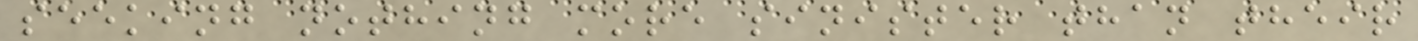seeking nothing more sinister than their
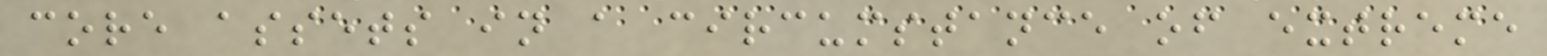core assets in a circumstance of extreme
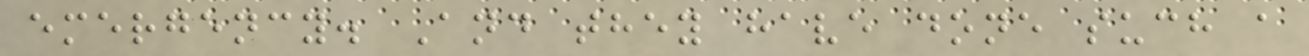emergency. And they have done such a
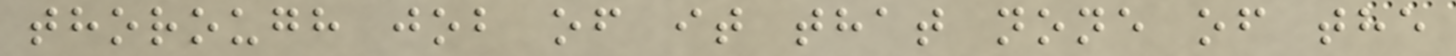thorough job of it that none of the
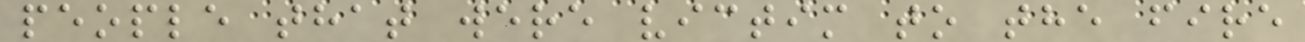people that were victim to the fire
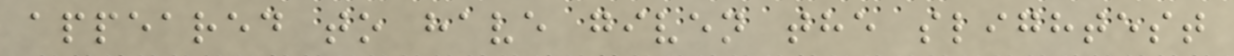appeared to have given the slightest
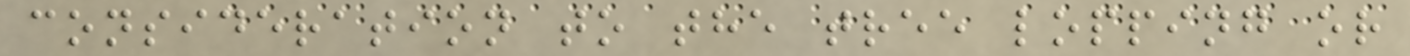consideration to the tree lopping or
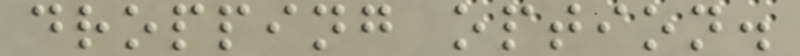dropping option.
